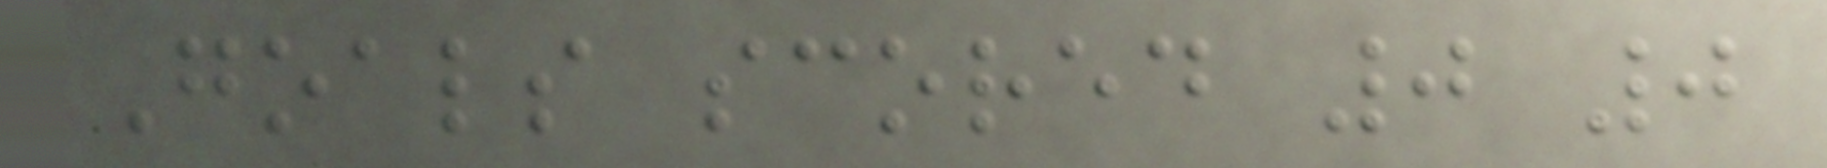Goals scored 0 0
